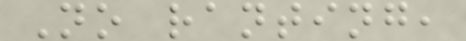No ranting,
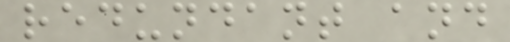redundant and
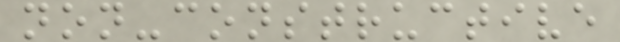non-constructive
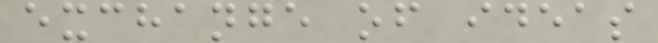exchange of ideas
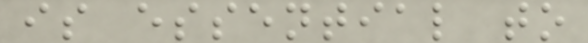is essential to
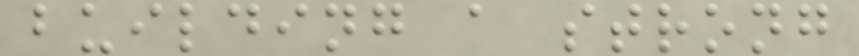building a strong
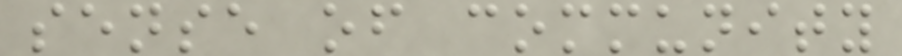sense of community
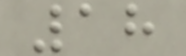18
